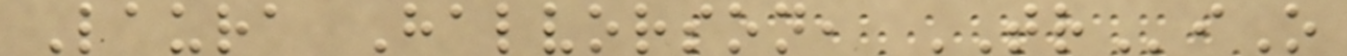Laura Halvorson, TRiO
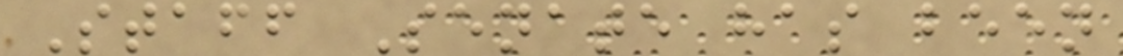Staff Senate has been
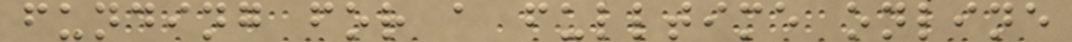funding for a fulltime online
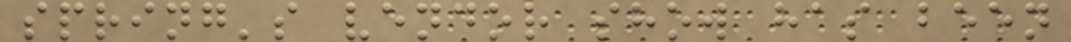spring's vendor show has been
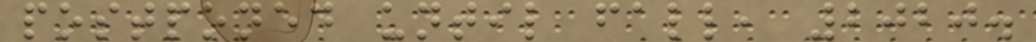postponed until fall, 2020.
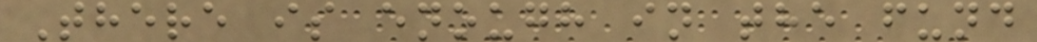There is enough in the fund
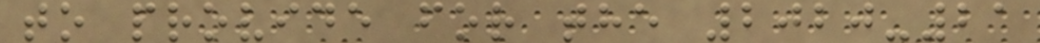to provide for the 2020-21
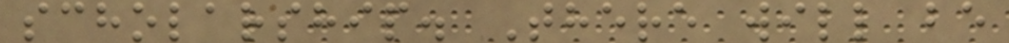scholarship. There will be
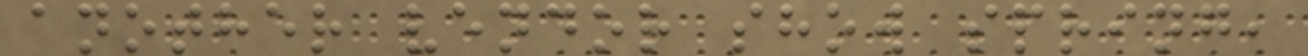another vendor show spring,
